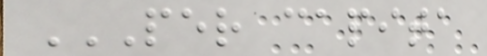PER CAPITA
